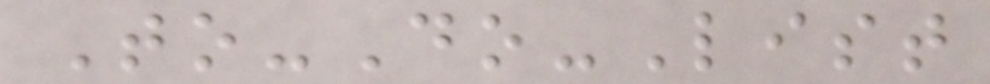To-Do-List
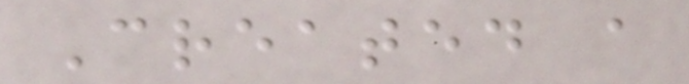Created a
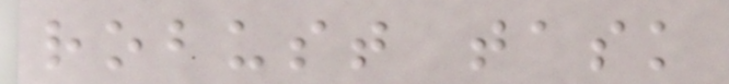robust task
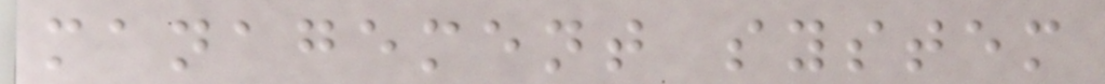management system
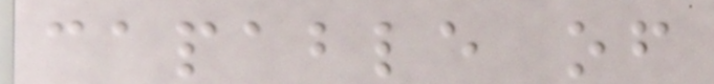capable of
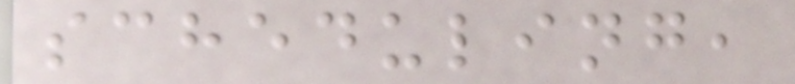scheduling,
